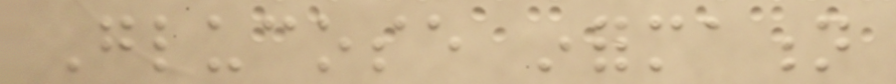Glucose information
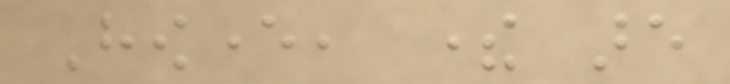However, there are
